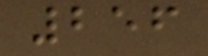256
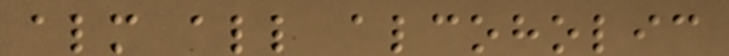almost all alcoholic
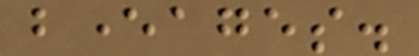beverages.
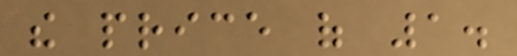the price of 1.
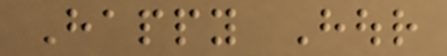Happy Hour
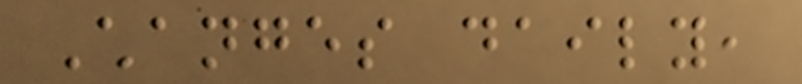Changes daily,
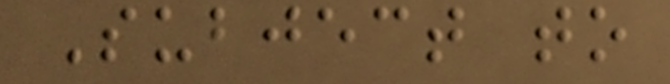Subject to
